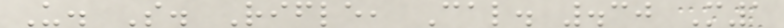U. S. Rifle, Cal. .30 M1
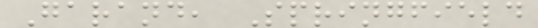Garand, Springfield
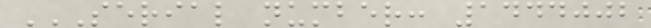SERIAL NUMBER: 1444002
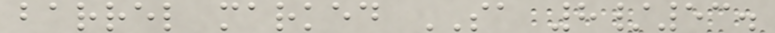barrel marked SA 8/53.
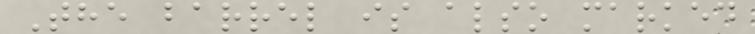The barrel is also marked
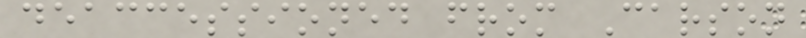deaccessioned from Carson
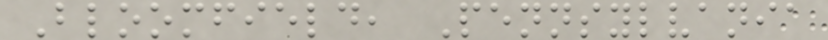Bloomfield, Pennsylvania
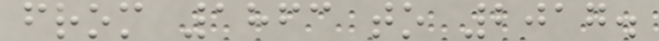from 1863 to 2017.
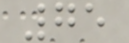75
